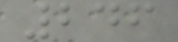246
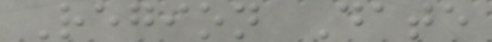Region Date
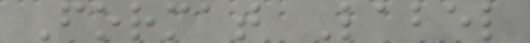Format Label
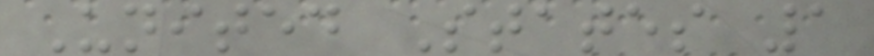United States 1
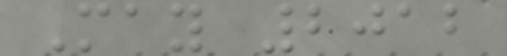May 2012
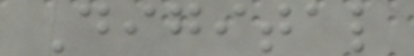Digital
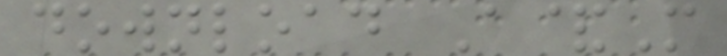download A&M
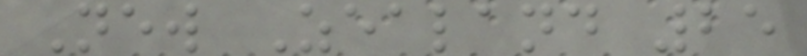New Zealand 25
